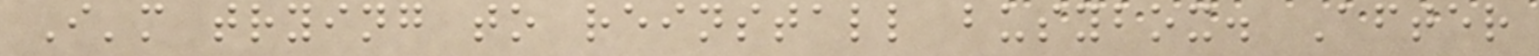I'm trying to reinstall busybox. After
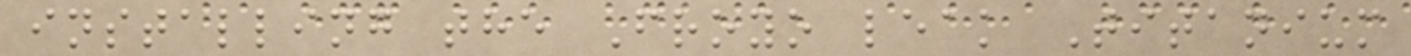installing the Froyo leak Titanium
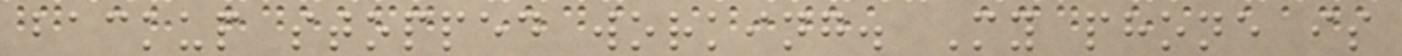backup stopped working. My phone is
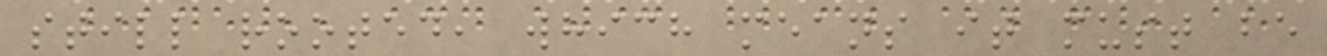still rooted, which means it must be
